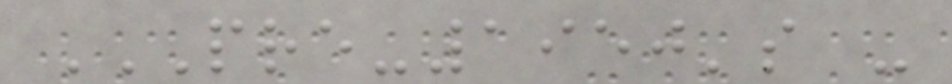PRE-1950'S -
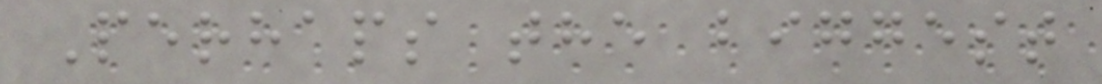Perhaps the biggest
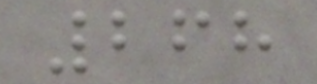268
